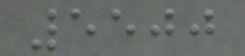5500
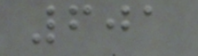601
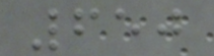650
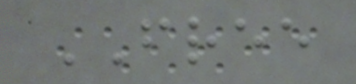FREE
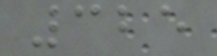325
